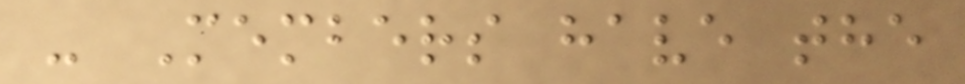- Members have the
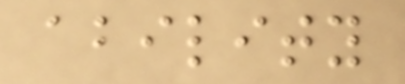ability
